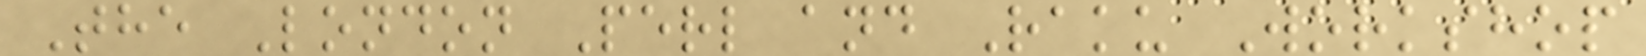The London Perl and Raku Workshop
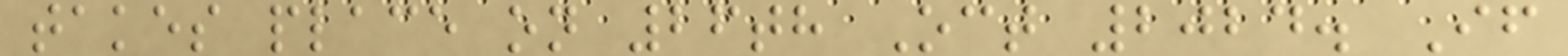takes place on 26th Oct 2024. If
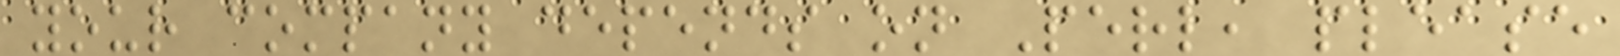your company depends on Perl, please
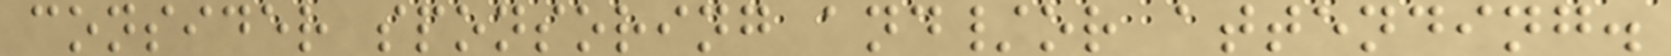consider sponsoring and/or attending.
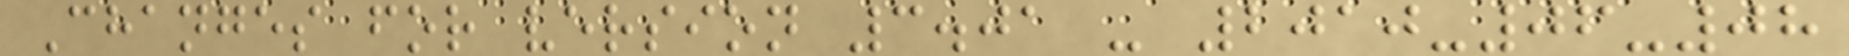Changes for version 3.01 - 2010-06-08
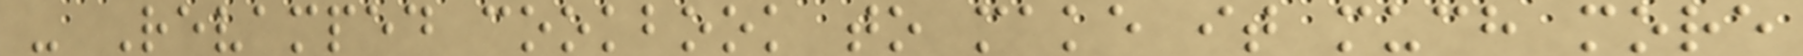- Revamped cookbook to make it much more
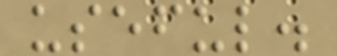useful.
